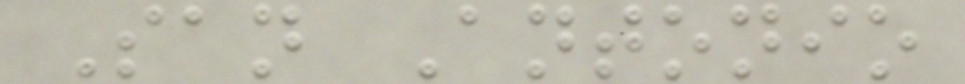San Antonio
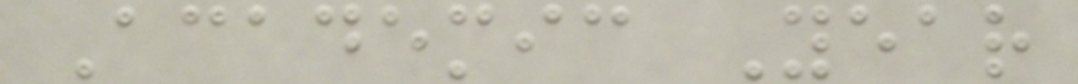Academic Year
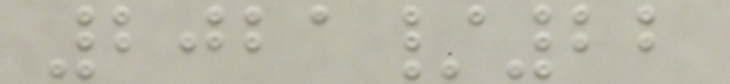2021/22
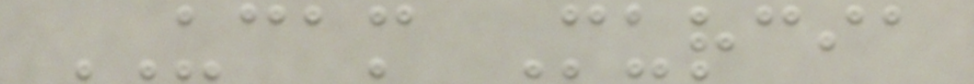UCAM Murcia
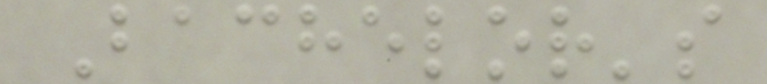Bachelor's
